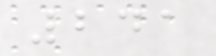241
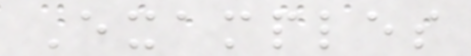Examples
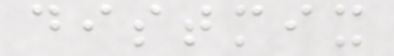distmix
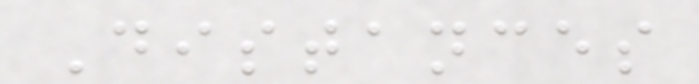Distances
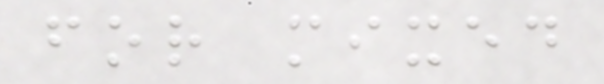for mixed
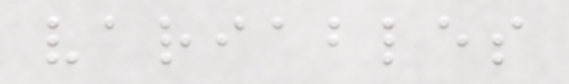variables
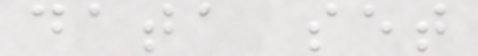data set
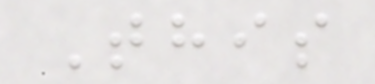This
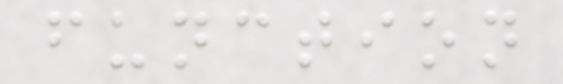function
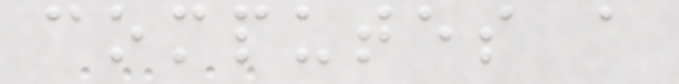computes a
